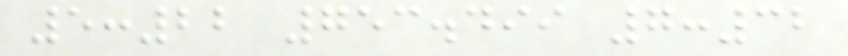5:22 753.499 7:32
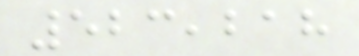523,218
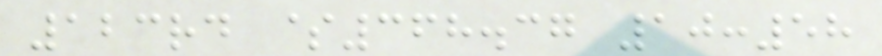123rd $368.37 10:58
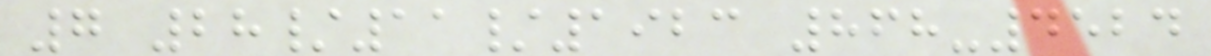7 28/11/1923 868-4524
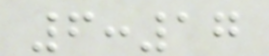6:17
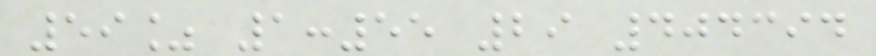59% 1:55 29 404394
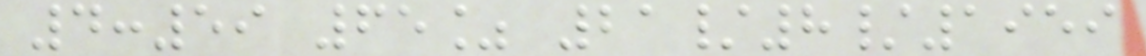4:59 65% 21/8/1959
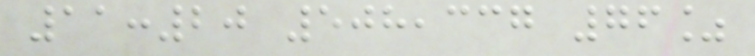11:20 508,337 76%
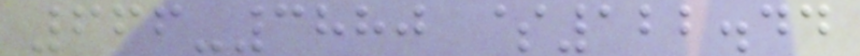666-3880 $122.44
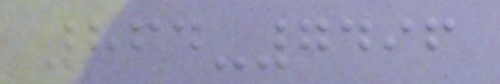864-7496
